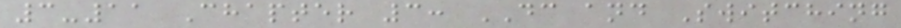3-11 Chapter 3: DC and Switching
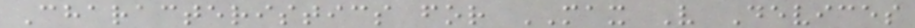Characteristics for MAX V Devices
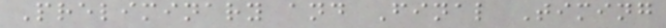Preliminary and Final Timing
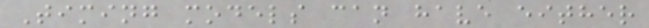Timing models can have either
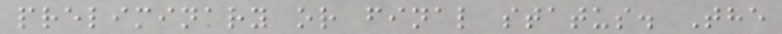preliminary or final status. The
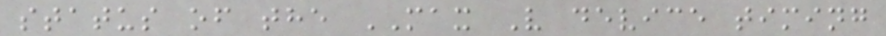status of the MAX V device timing
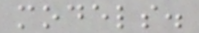models.
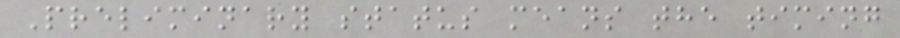Preliminary status means the timing
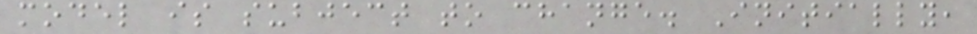model is subject to change. Initially,
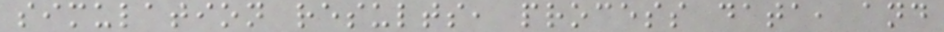simulation results, process data, and
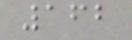162
